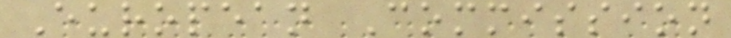European Commission
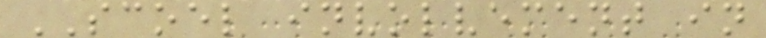SCOEL involvement in
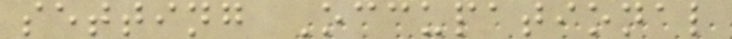setting Occupational
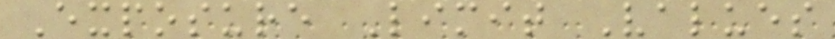Exposure Limit Values
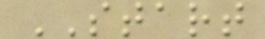START
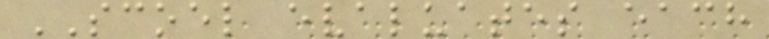SCOEL evaluates each
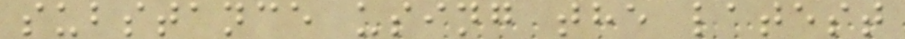substance using the latest
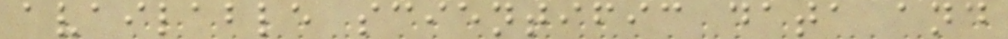available scientific data and
